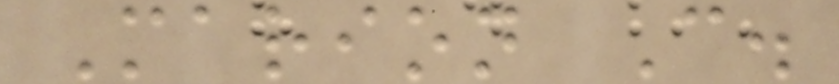Marion C.
